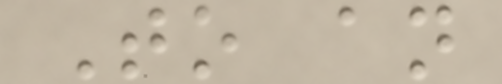To an
